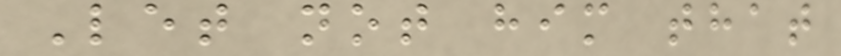Let not him that
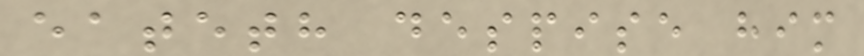eateth despise him
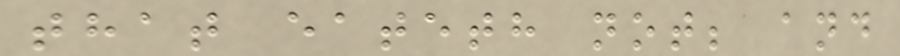that eateth not; and
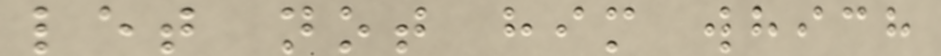let not him which
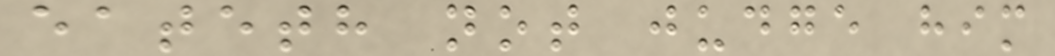eateth not judge him
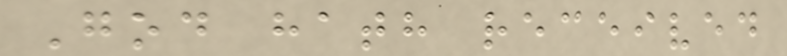God hath received
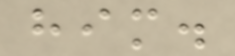him.
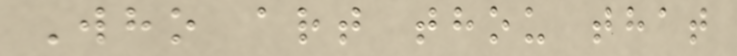Who art thou that
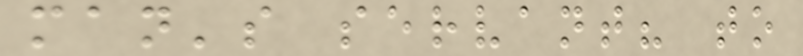man's servant? to
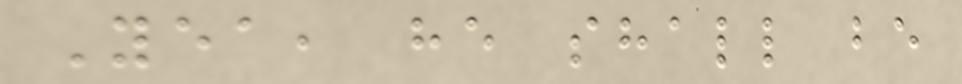Yea, he shall be
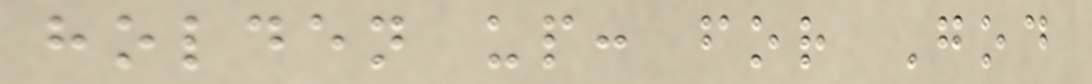holden up: for God
